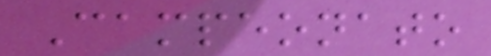Campeonato
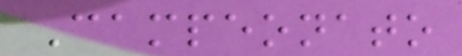Campeonato
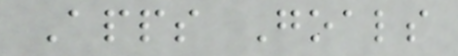Apps Goals
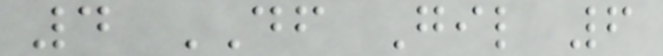4 DF Gil 6
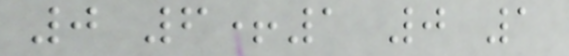0 6+1 0 1
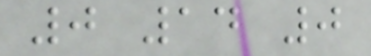0 14 0
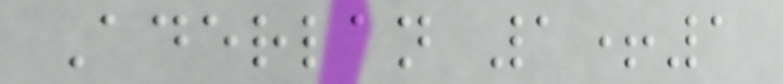Aderlan 1+1
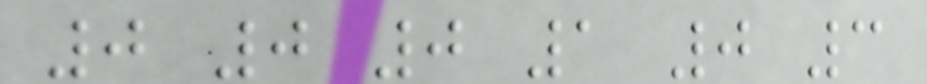0 0 0 1 0 3
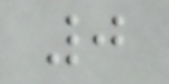0
